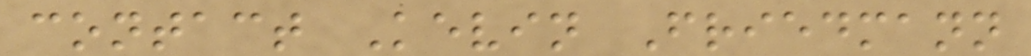contact Kevin Friedmann
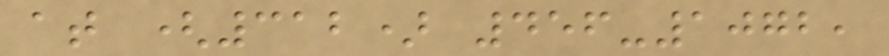at (312) 456-1072,
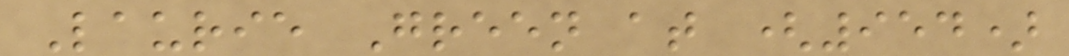Laurie Green at (954)
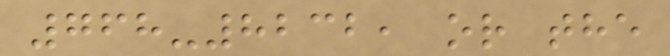768-8232, or the
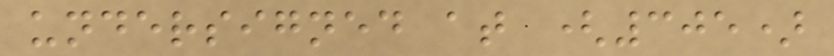undersigned at (305)
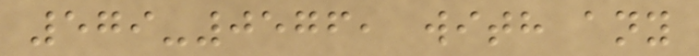579-0576, with any
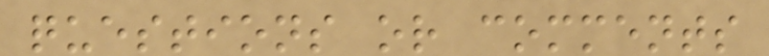questions or comments
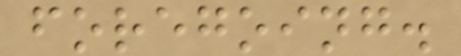foregoing.
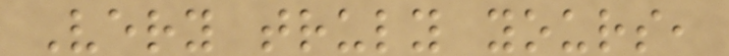Very truly yours,
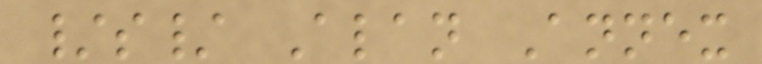/s/ Alan Annex
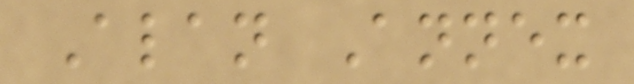Alan Annex
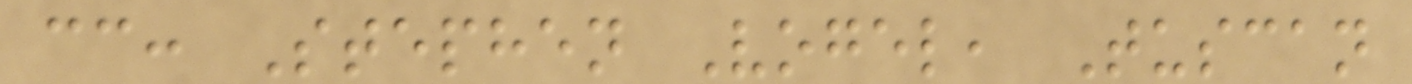cc: Stephen Vogel, Tuscan
